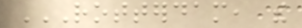ROTTERDAM, THE
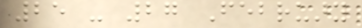25 - 27 February
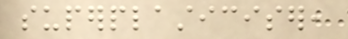superplasticiser,
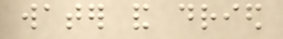water and dried
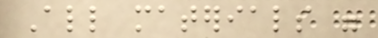All materials were
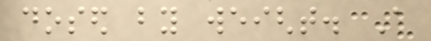dosed by weight. A
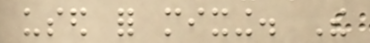used for mixing. The
